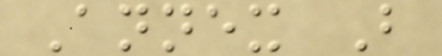Annex B
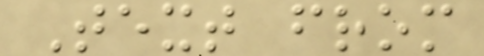Text from
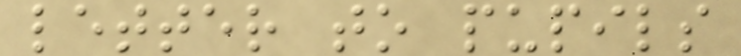letter to pupils
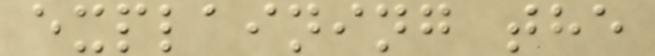explaining the
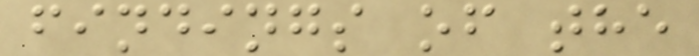findings of the
